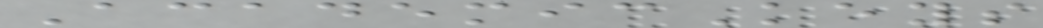AcademicKeys
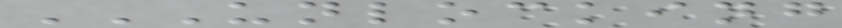UNLOCKING
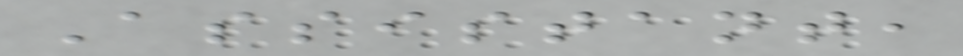Assistant,
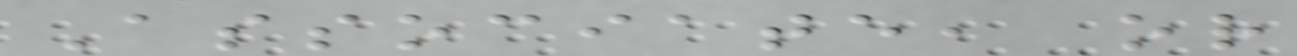Associate, or
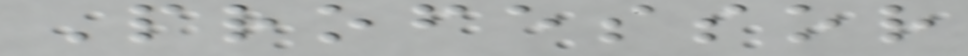Professor
